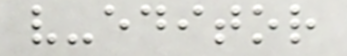v-editor
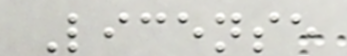License
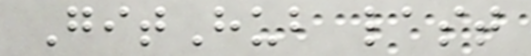GitHub last
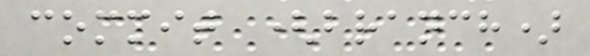commit (branch)
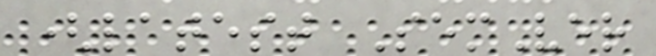(latest SemVer
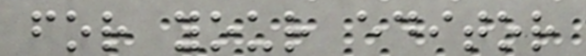for your editor
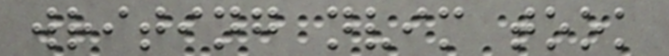writing nvim took
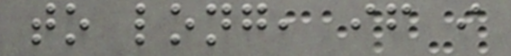to long, if i
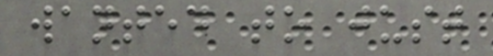wanted to just
